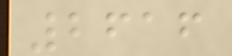2616
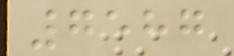7587
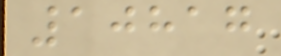10817
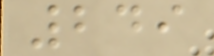249
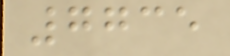7735
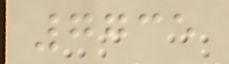7735
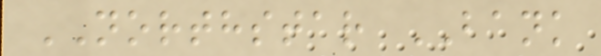NORTHSTAR BANK
